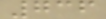736
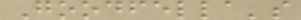Goodfella's
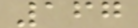167
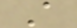A
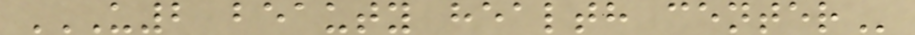U2 BEAUTY HEALTH CENTER
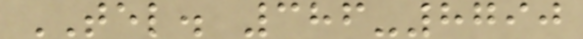TEL. 386-8790
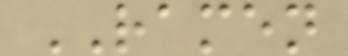RAMEN
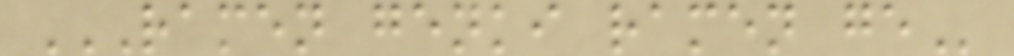RAMEN GENKI RAMEN GE
